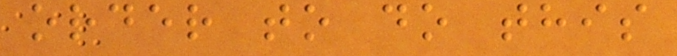order to do this
